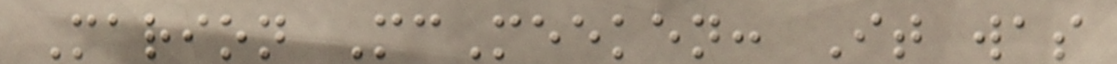Marion McMeeken: It was
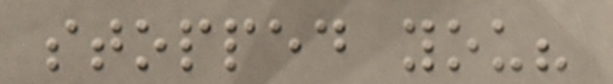stopped you?
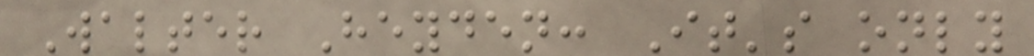Walter Heyden: It's only
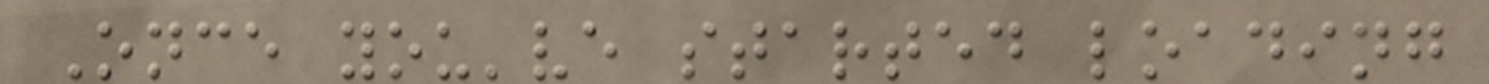Once you've started loading
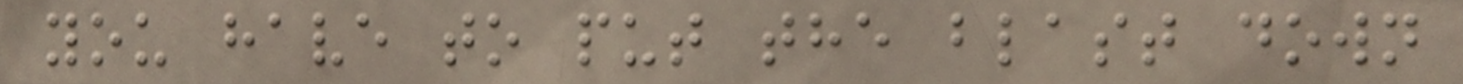you have to put the blast down
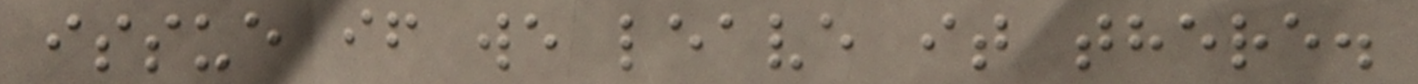issue if we leave it there.
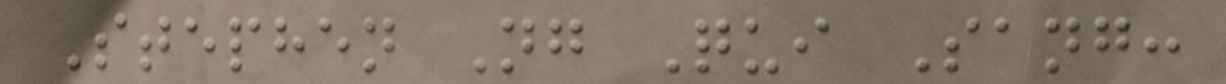Stephen Ng Qui Sang:
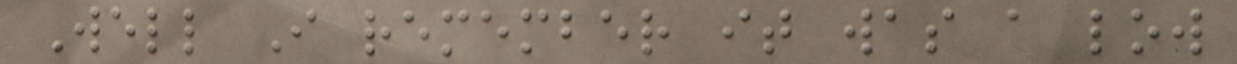Well I remember it was a low
